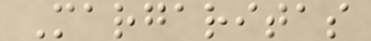Margaritas
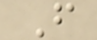F
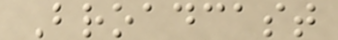Broadcast
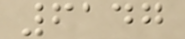6147
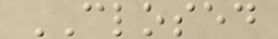CLOSED
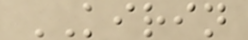KIRIN
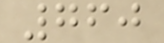760
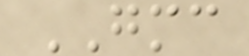GMC
